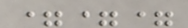===
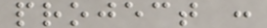project :
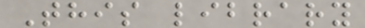This library
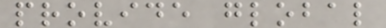provide global
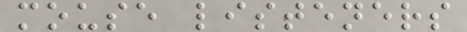mouse listeners
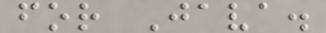for Java.
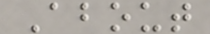About
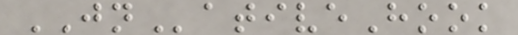JNativeHook
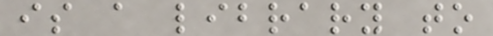is a library to
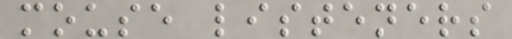mouse listeners
